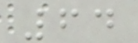64
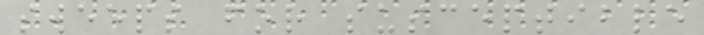sweeps for susceptible
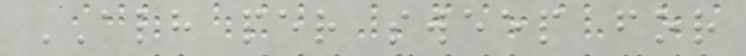ALH per sweep for
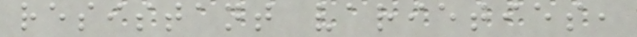resistant varieties,
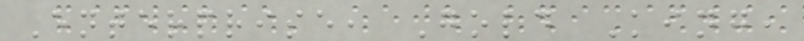Enterprise, Gold King,
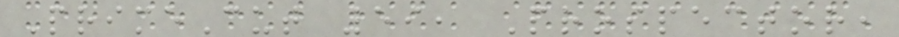PrimeCut 59, Prospector,
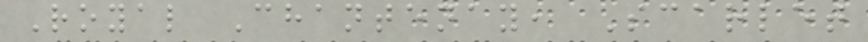Royal Chantenay, Scarlet
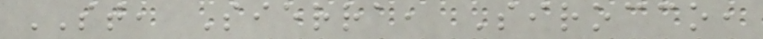ST, Sierra, Sirocco,
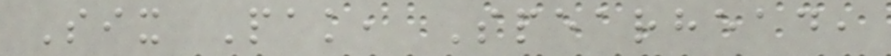Six Pak, Spearhead,
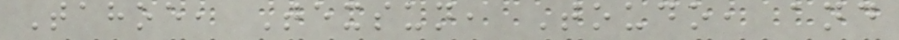Tahoe, Texsun, Toudo, and
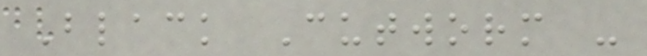Black Cutworm -
